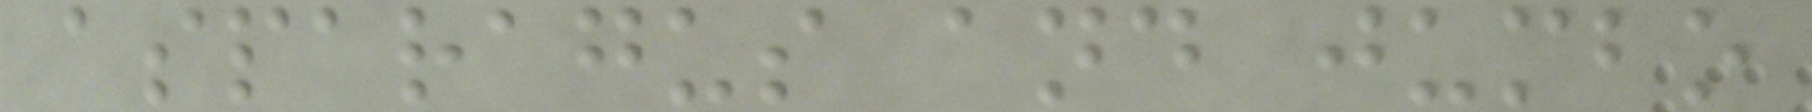asparagus and jumbo
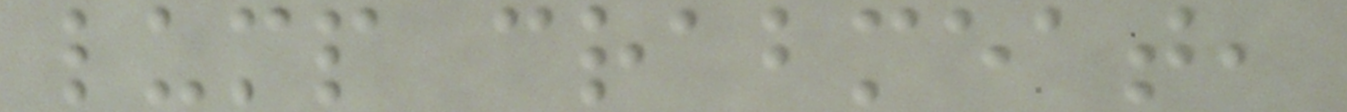lump crabmeat,
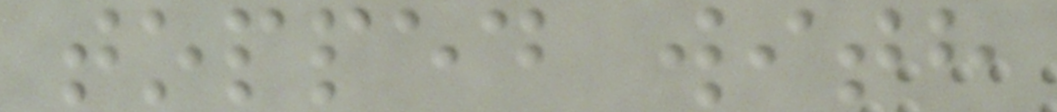topped with
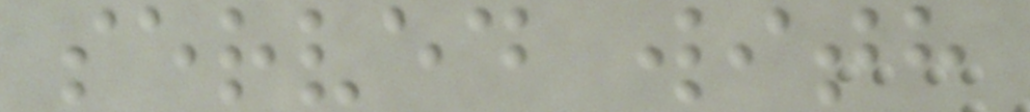served with
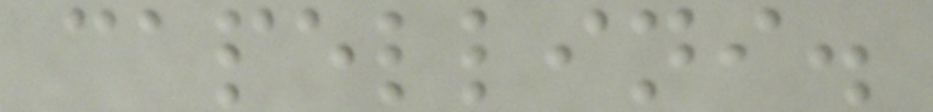capellini.
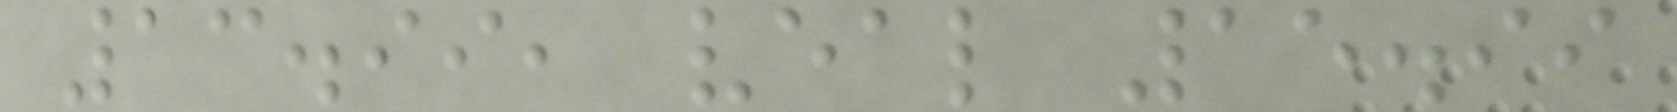13.99, veal 15.99
